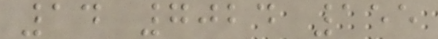14 7024 155
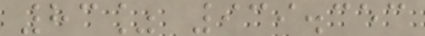83% 939.353
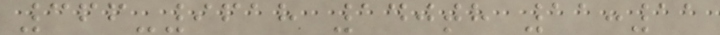366-9618 140th 11:11
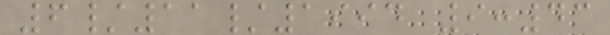6/11/1994 9:43
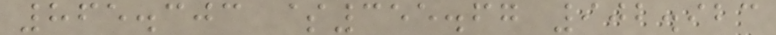865.303 $355.67 902.923
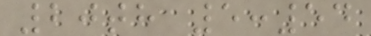20th 5:54
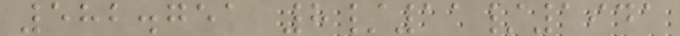582.751 8/11/1941
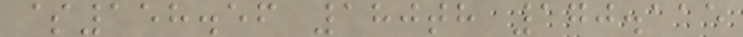$158.56 180th 170.115
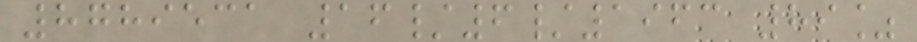8789531 16/6/1963 89%
